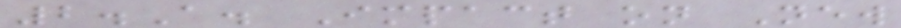2.A. Impact on New
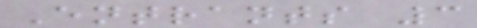Entrants 3
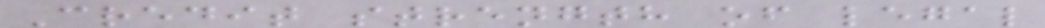Credit strength of legal
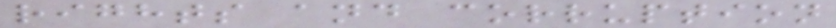rights and corruption
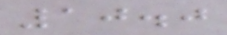10.0
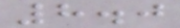8.0
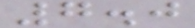7.0
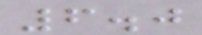6.0
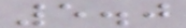5.0
